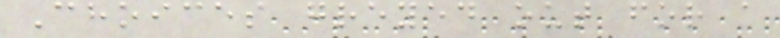Choices greyed out for a
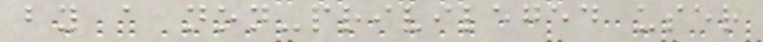by a non-privileged user
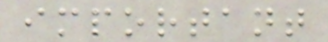important
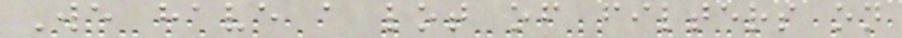We have a lot of filters on
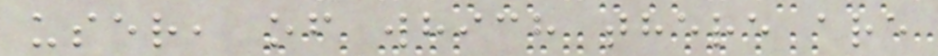user, of which there are
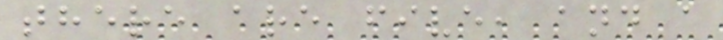there are five, and a
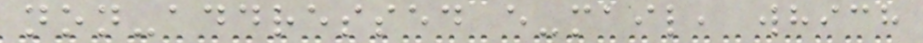non-addressed e-mail, which
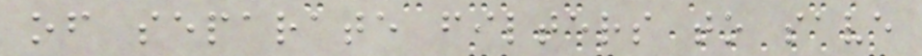of separate filters to save
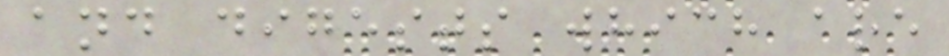and digests which are
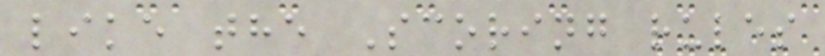like the Scoring rules
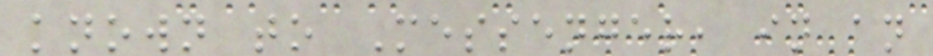known to Messenger, in an
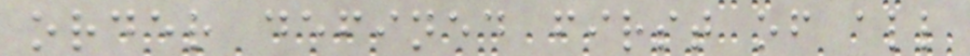order defined first of all
